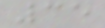35
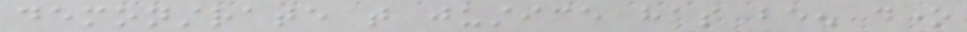demonstrate that justice has been done
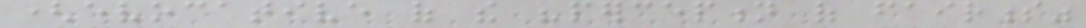(evocative of the "perception of fairness"
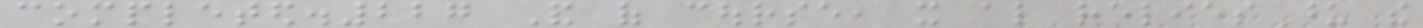completed.227 And of course, it also relies upon the
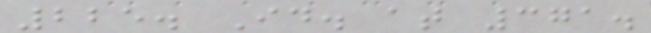225. Id. at 371.
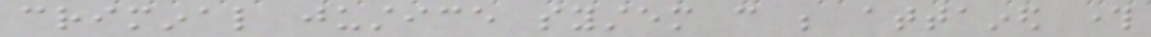criminal justice system can be attained through
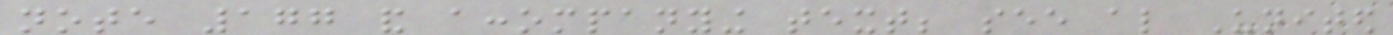note 177 and accompanying text; see also United
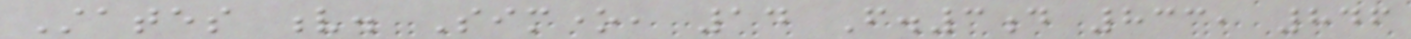States v. Simone, 14 F.3d 833, 846
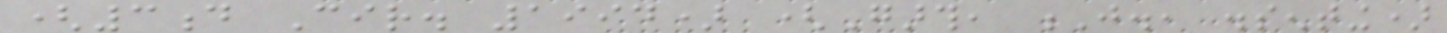(3d Cir. 1994) (Garth, J., dissenting)
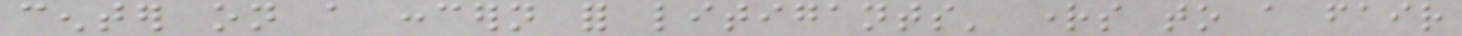center on a concern for litigants' rights to a fair
